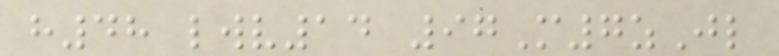h48 lwv14 97M7zJl
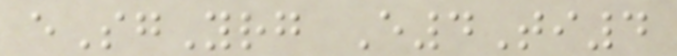eSgYrg E4Ti4
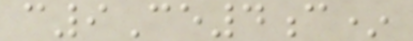c9Ce4c*
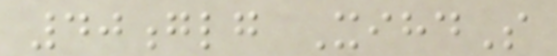40glg XihdS
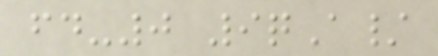fd-0 9qA/
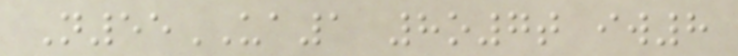N55UA1 8o7t iw8
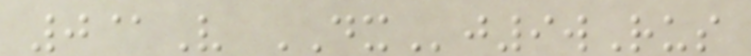0@V DXj9wRus
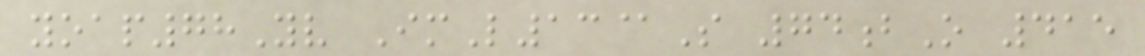yoap78Yv ImL13@S 74bO 415
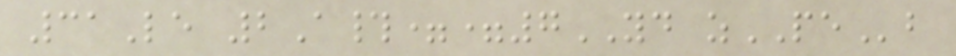31Le 2A#==7YD zPEb
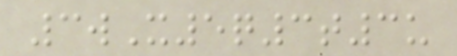3wX5q3t3u
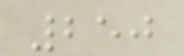250
